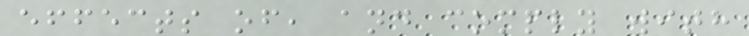effects of, and comply with
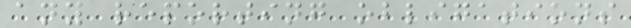any reporting obligations
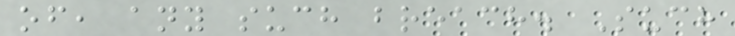of, any such breach. Such
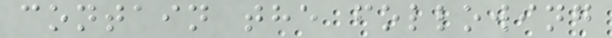contain the following
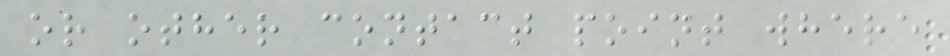or other contact point where
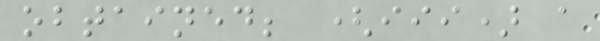obtained; (iii) a
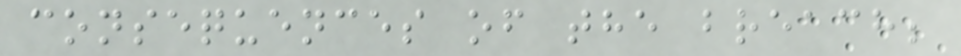consequences of the breach;
